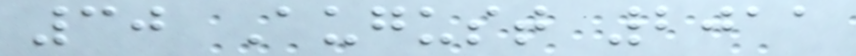30 August 2011
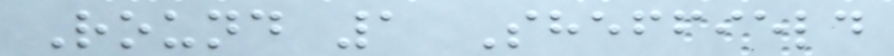Round 1 Sheffield
